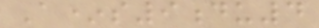A*s9du4
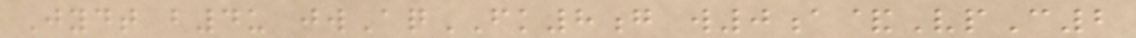Jydt b4u jwAqFK8g w0a&VpC2
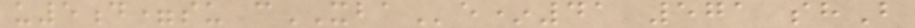u5d=su cXBAe*41 571 shB
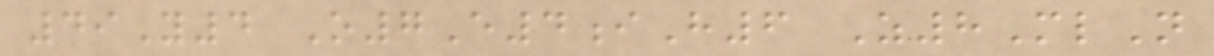49Y4 O7E4iH6 Z8MlN
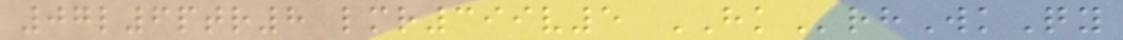07l6ptr8 lmr399v5 HKrhWkQy
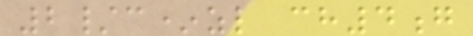2/c*zl ch4g
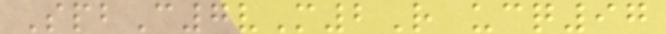SpbC7vM2R ucq97
